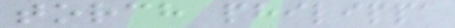torch philippa
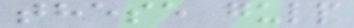these gulp
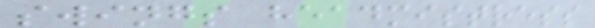swings headmistress
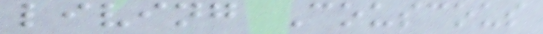living Couscous
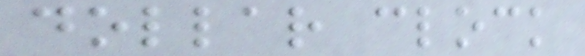dollar clock
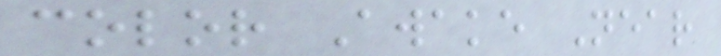color Awake Near
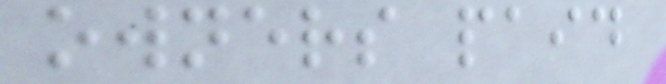owners paid
